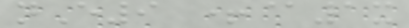nE9 +@1x
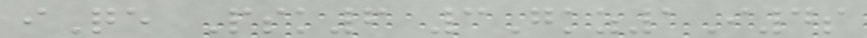iQe Psk6 3Gkz1I4s
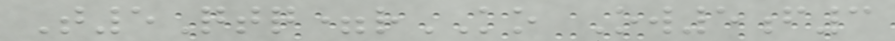T5Qtq=rKO Ow5f3
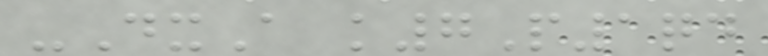-DxA k7P1qd
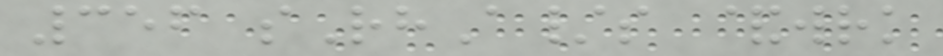356 sRhA/s &wrk
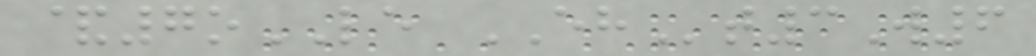&7oLE EHt3W6
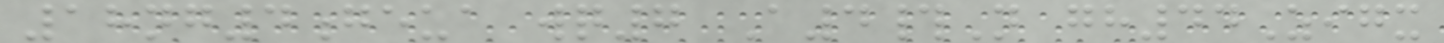18ng4geua wq7 A4#N gh44Zigx
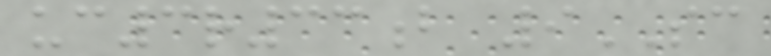uc3r33b 9SC
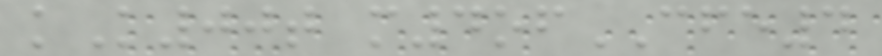kK00t m4ofCFE4
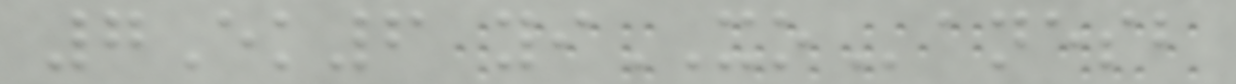7Ek6 yiXOanesb
